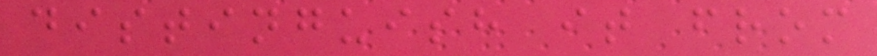distinguish it from
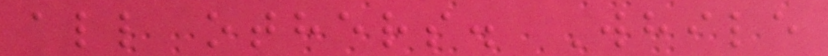all others. While
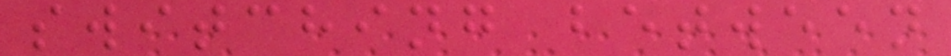switching between
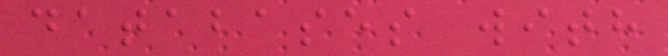databases with
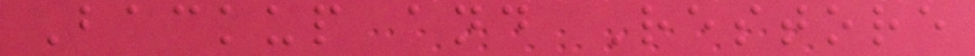Backup and Restore
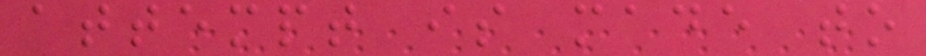attempt is made to
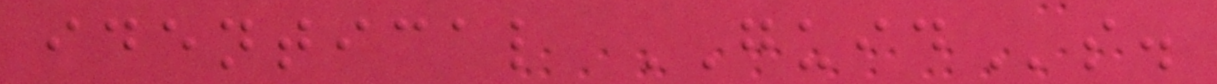identical GUIDs.
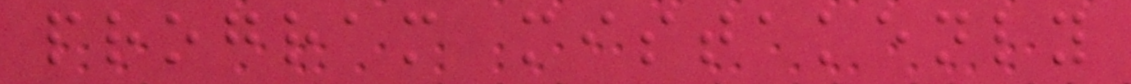program mistakenly
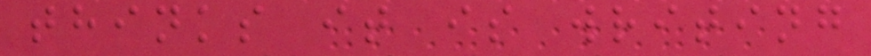thinks it is writing
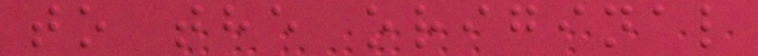to the original
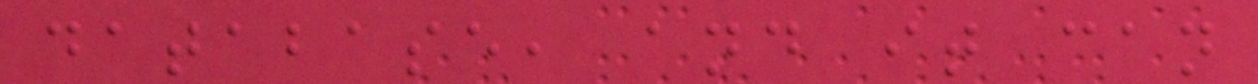database, and it can
